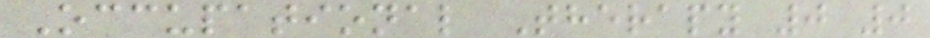Occupational Therapy 0 0
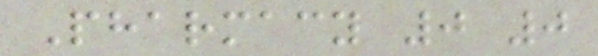Pharmacy 0 0
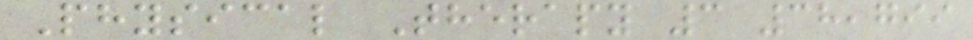Physical Therapy 3 38,799
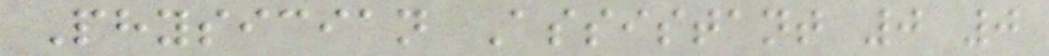Physician Assistant 0 0
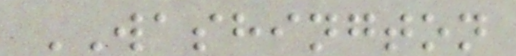WASHINGTON
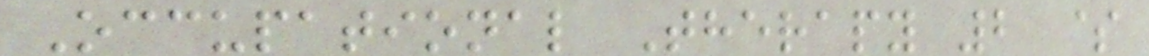Occupational Therapy 2 $
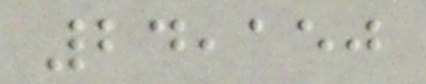24,150
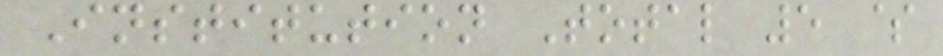Institution Total 5 $
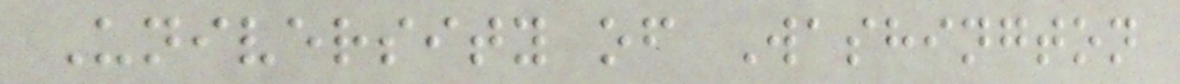University of Washington
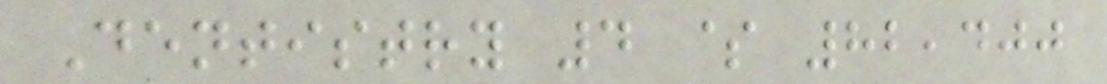Dentistry 4 $ 82,400
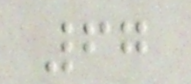67
